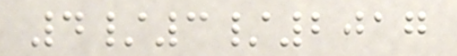4/3/2017
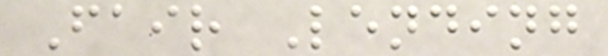Fair Lending
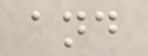and
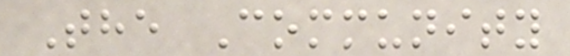The Community
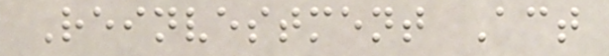Reinvestment Act
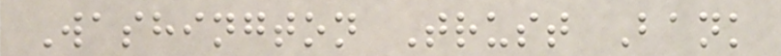Washington Trust Bank
